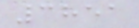3851
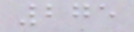275
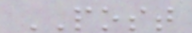POST
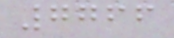7766
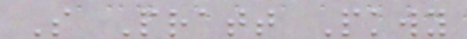S Pratt Pkwy
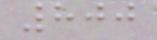800
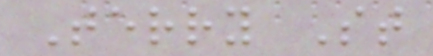Terry St
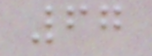67
